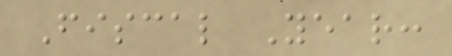Fiscal Year:
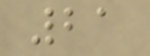21
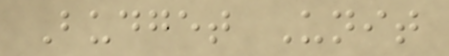Budget Unit
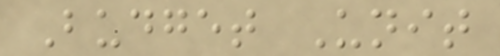Budget Unit
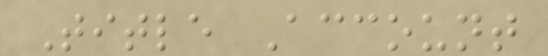Title Account
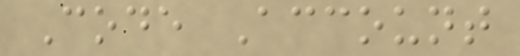Code Account
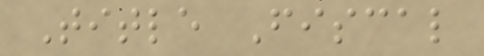Title Fiscal
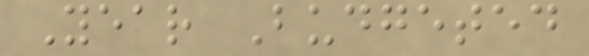Year Budgeted
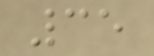35
